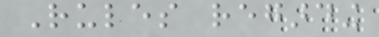Rules regarding
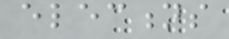elections
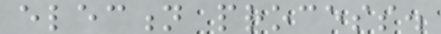election process.
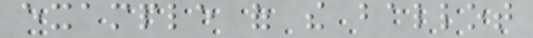example of the ballot
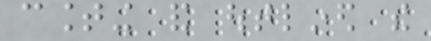counting and outlined the
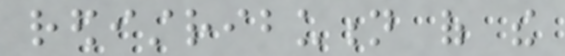redistribution of the
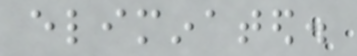eliminated.
